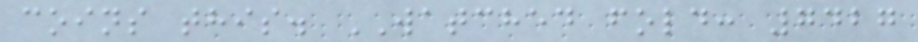coins this. WATCHED fold: 7427
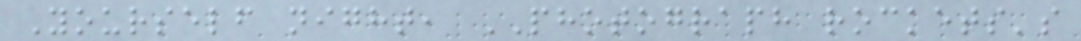Yourself night, PHOTOGRAPH rockets's
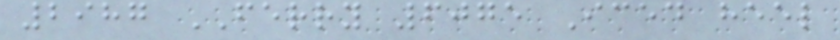2987 FERRY 6075 Iced heel
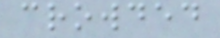crowded
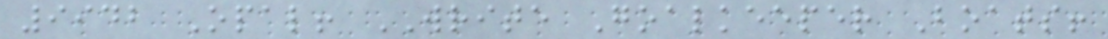9942 Opal! WRITE Goalkeeper Boats!
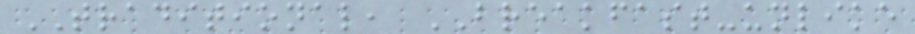TRADITIONAL, BREAKFAST-unlike
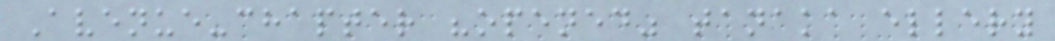Avenue-chapter "opened" tanaka ellery
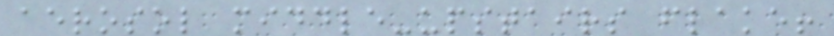aerosol middle-upstairs flake!
